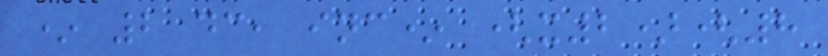* 2 dc, inc* (x2)(8
